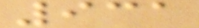931
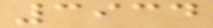3934
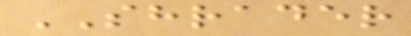SHRADER
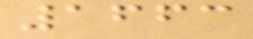1663
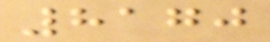8170
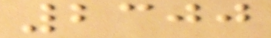2300
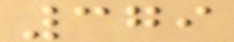379
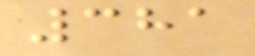381
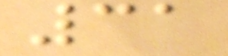31
